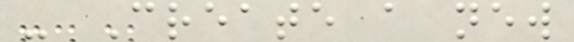- Create a new
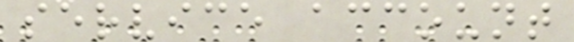service account
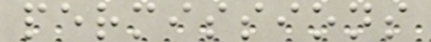permissions
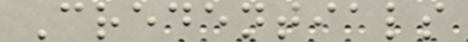Credentials
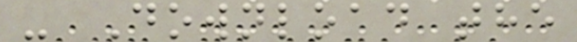- Download the
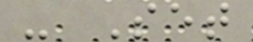- Set
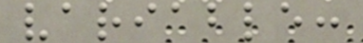variable:
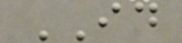ID
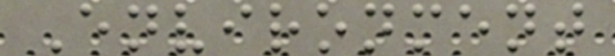Environment
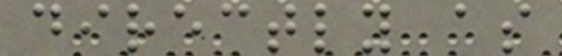directly as
